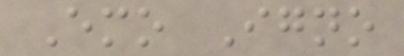Emo Igno
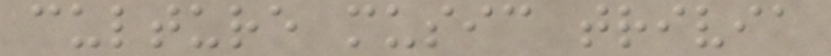culture music trivia
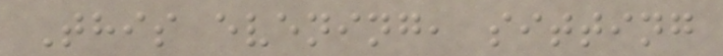This evening, sitting
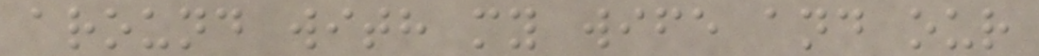around with my wife and our
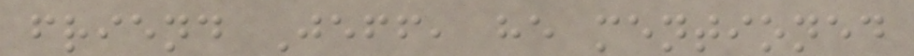friend Jeff, he mentioned
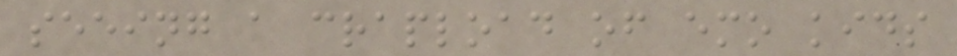seeing a crapload of emo kids
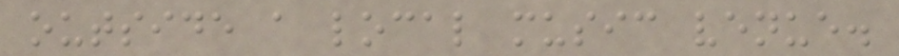outside a local music venue.
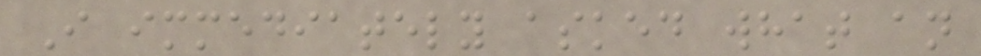I immediately asked what an
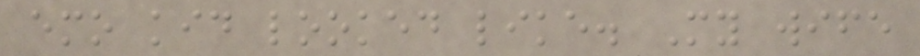emo kid looked like. My wife
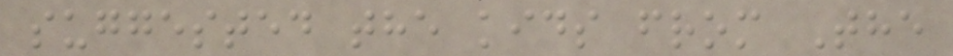suggested the kids from The
